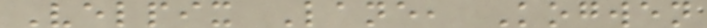Velpix Lane, Kogwen
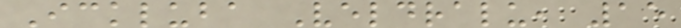Ickluba Veldralu, 15
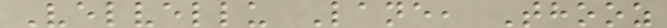Velvellu Lane, Thooz
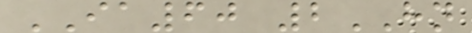IA60 2HN
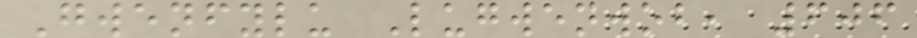Gwenfylu Lugwenwob, 606
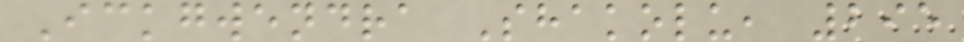Ickgwendra Shakolu, 295
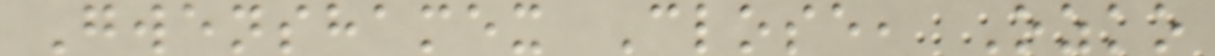Gwenshamex Close, Ozko
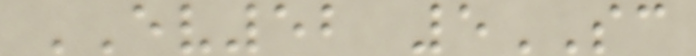EV52 5SC
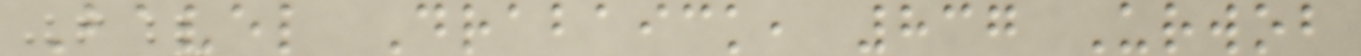Bavel Drabaick, 837 Urwob
